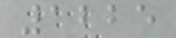1225
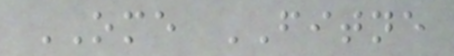OME FITNE
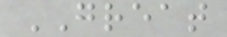GREAT
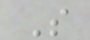S
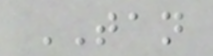TAN
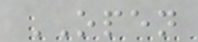OPEN
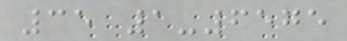35 1-6575
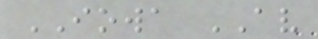IOWA AV
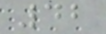42
